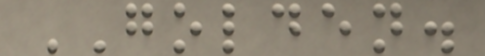GOLDEN.
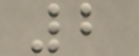2
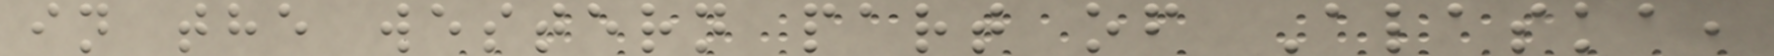in the western part of Alaska,
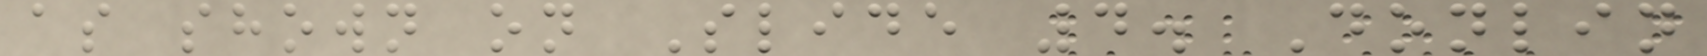as shown on Slide 4. Donlin
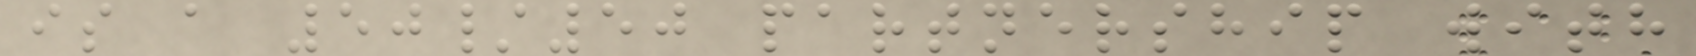is a 50/50 partnership with
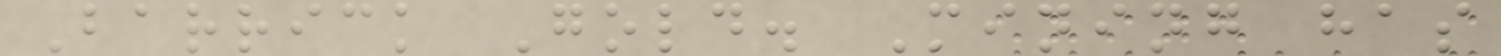Barrick Gold. Mining has
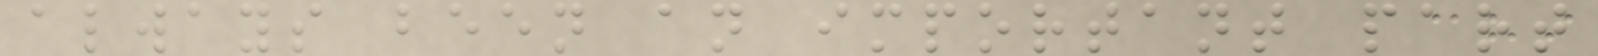always been an important part
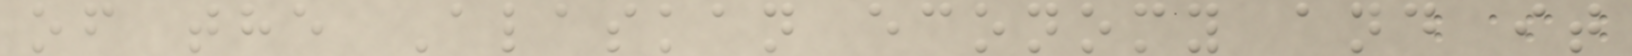of the Alaskan economy and it
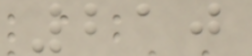210
